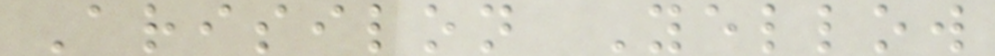Arisilon Yellow
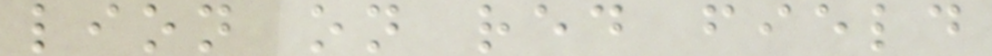lion on red field
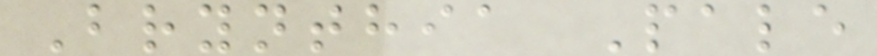Brynthia Pale
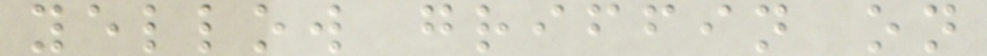yellow griffin on
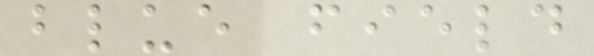blue field
